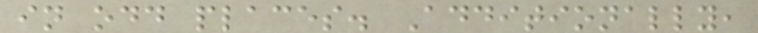in odd places. Additionally,
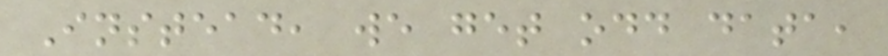Instead, we get odd data,
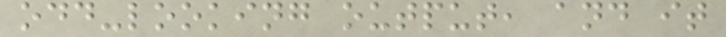odd-looking output, and it
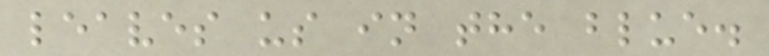leaves us in the blue.
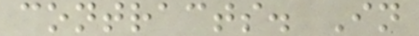contracts. In
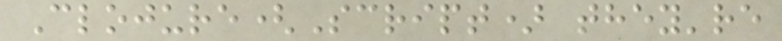Clojure(Script) they're
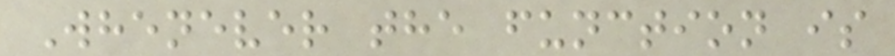Whenever the function is
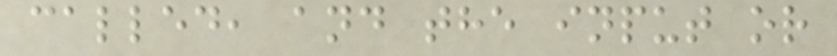called, and the input or
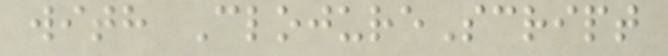with ClojureScript
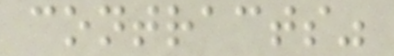contracts"
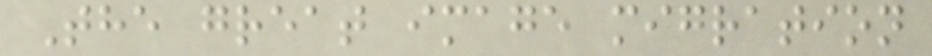The great image migration
